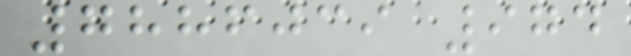7886039 974
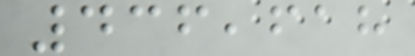436,618
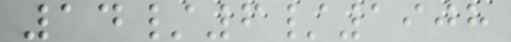14/6/1908
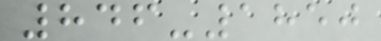846-1850
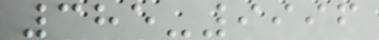385-9996
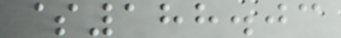$188.03
